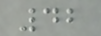42
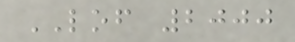LOF 2000
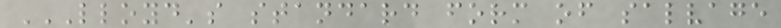LLOYD'S STANDARD FORM OF SALVAGE
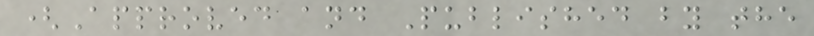(Approved and Published by the
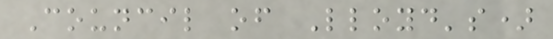Council of Lloyd's)
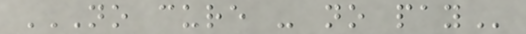NO CURE - NO PAY
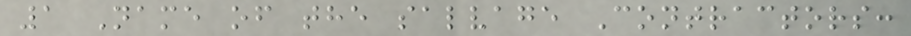1 Name of the salvage Contractors:
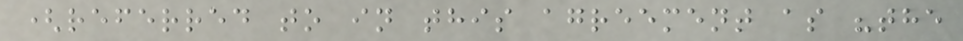(referred to in this agreement as "the
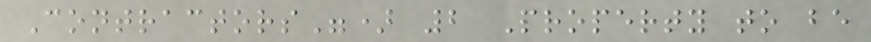Contractors") 2 Property to be
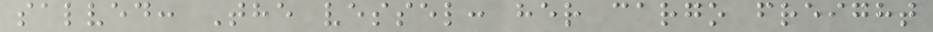salved: The vessel: her cargo freight
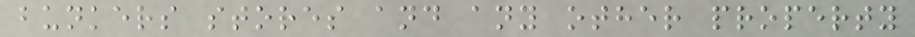bunkers stores and any other property
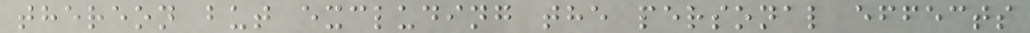thereon but excluding the personal effects
